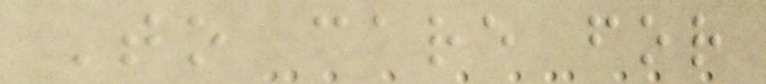To care for
